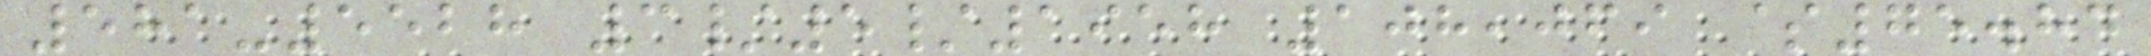581-5528 3/5/1958 108,069 $75.84
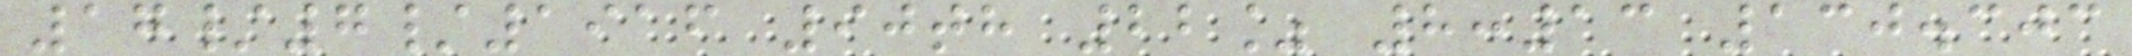17/7/1916 90th 22% 8:13 130.303
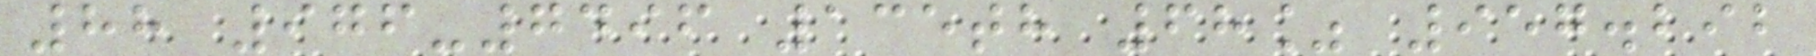88 976-7496 135th 68% 957.292
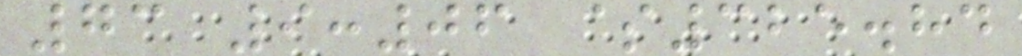73 9:06 $325.84
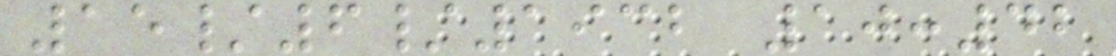15/6/1932 10:42
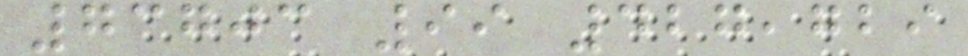73703 99 427,729
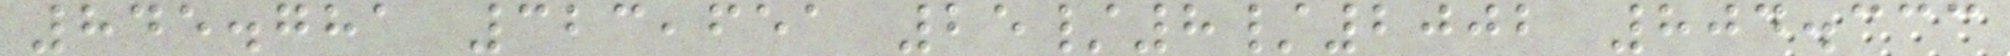845.781 323,651 25/8/2002 804.333
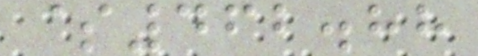$462.88
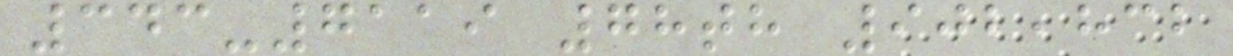343-7119 78th 902,832
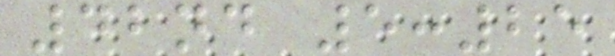42nd 5:25
